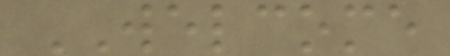WELCOME
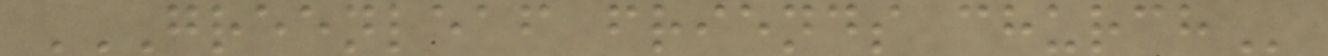GREENLEAF FRIENDS CHURCH
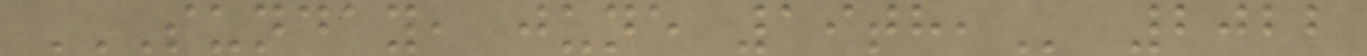SUNDAY, JUNE 19TH, 2022
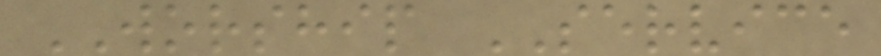WORSHIP SERVICE
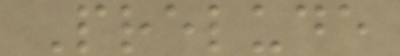Prelude
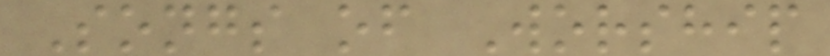Songs of Worship
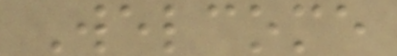Welcome
